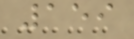159
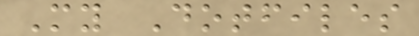My Dotfiles
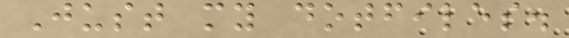Just my dotfiles.
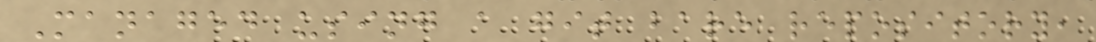Managed using a git bare repository,
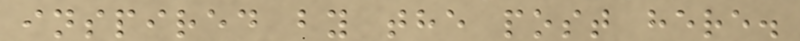inspired by the post here.
